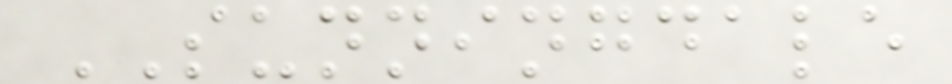SUNNINGDALE
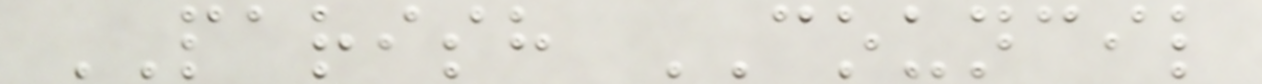PARISH COUNCIL
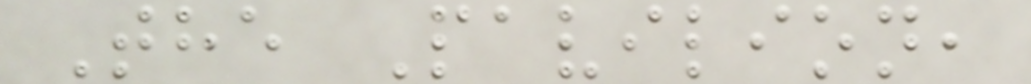The Pavilion,
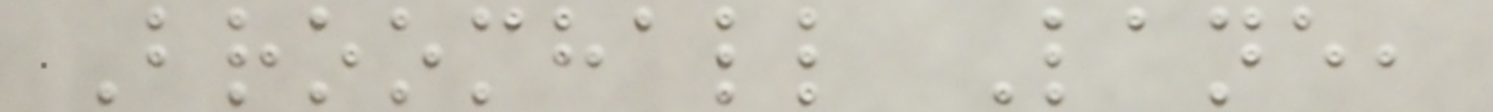Broomhall Lane,
